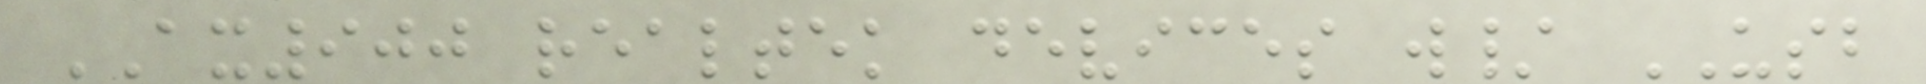AX900 realtek devices w/ USB
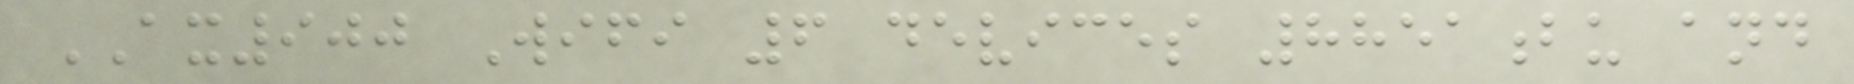AX900 Wifi 6 devices 8851bu and
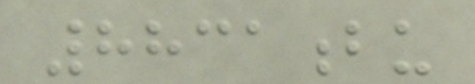8831bu
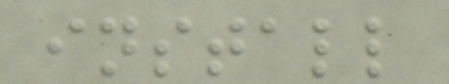install
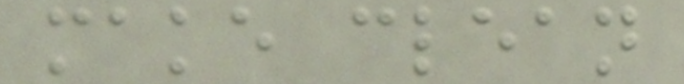make clean
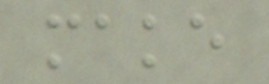make
